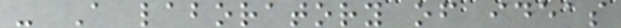- A laboratory of ideas
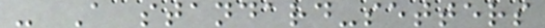- A standard-setters
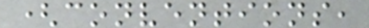(conventions,
